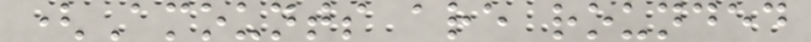(Amounts are rounded
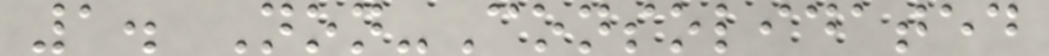1. Non-Consolidated
